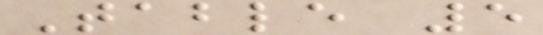Table 5
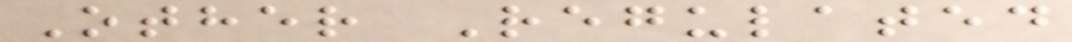Other Regulated
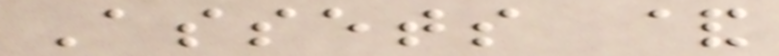Assets &
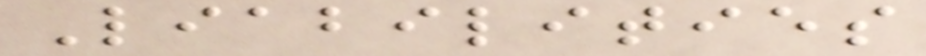Liabilities
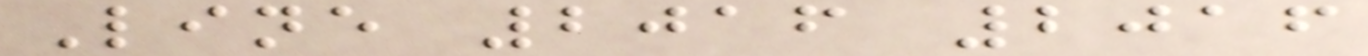Line 2016 2016
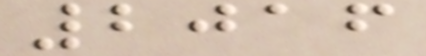2016
